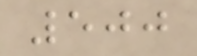500
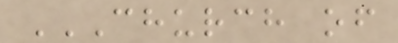CHURCH OF
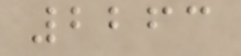2263
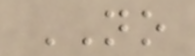NO
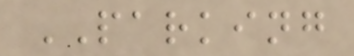PARKING
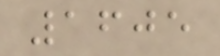1605
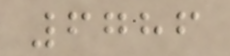6786
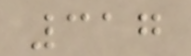317
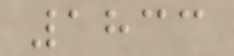1833
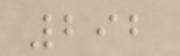292
